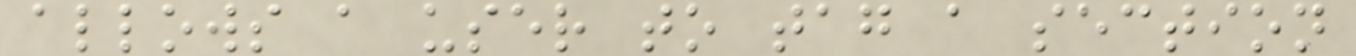allows a user to tag a section
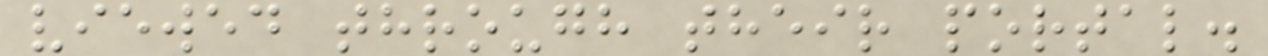viewed through their portal.
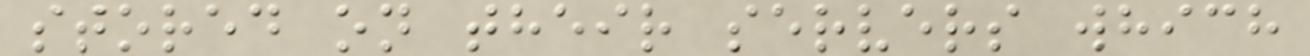stored on their servers which
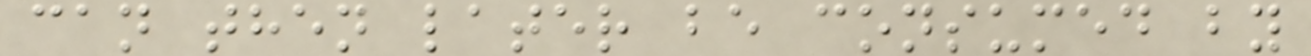can then later be consumed by
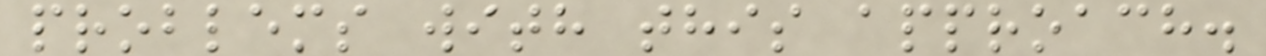problems with this approach.
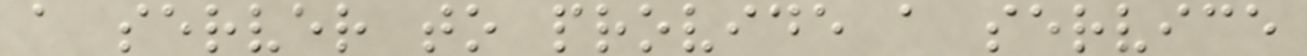a server to provide a service
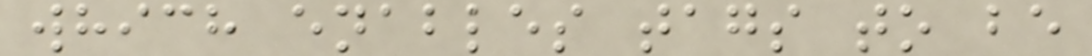which enables tags to be
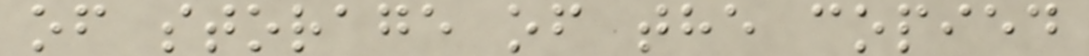of storage of the copied
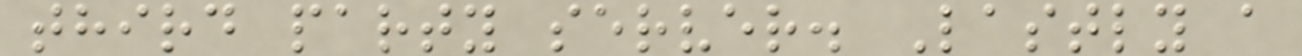third party server. Lastly a
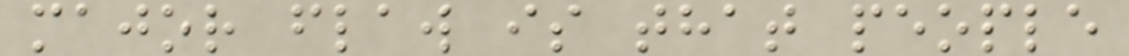major flaw is that people
